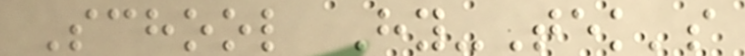School Hy-Tek's
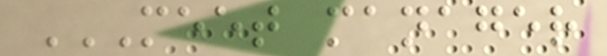MEET MANAGER
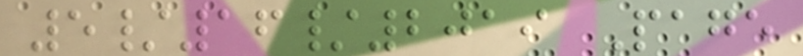5/16/2019 Page
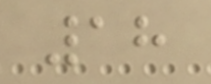18
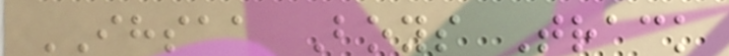IHSAA Boys Track
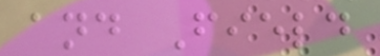and Field
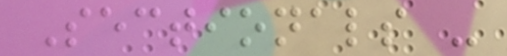Sectionals -
